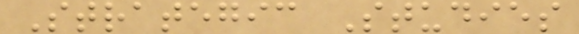Strategic Studies
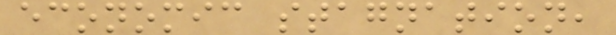economic stagnation,
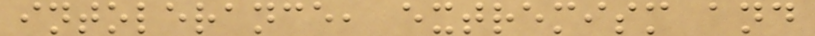intolerance, extremism and
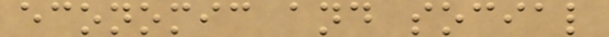economic and social
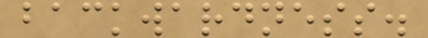backwardness.
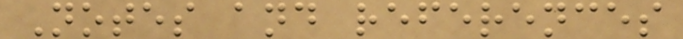Notes and references
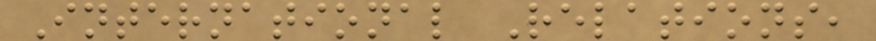International Relations,
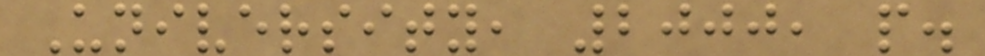University, 2000, p.
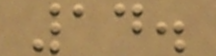14.
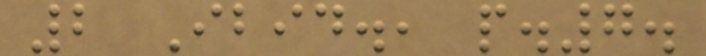2 Ibid., p.7.
